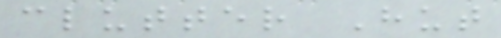clutter Hut
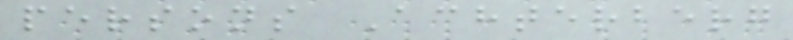persons Achterberg
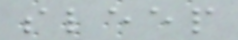sleep
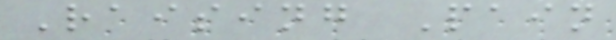Raising Pain
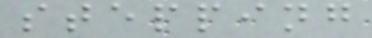stepping
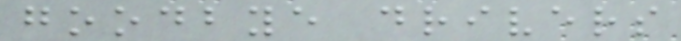goodbye drivers
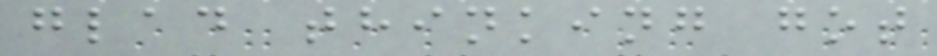glad thinking got
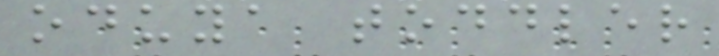oduya toddler
